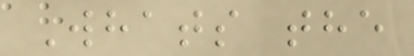Whats the
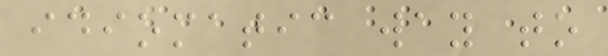idiomatic way to
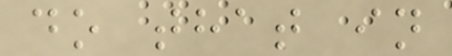do that in
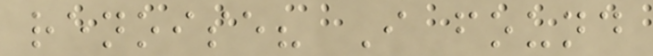renoise? I found
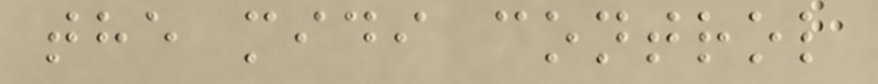the midi control
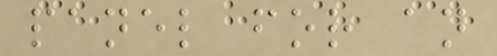panel for an
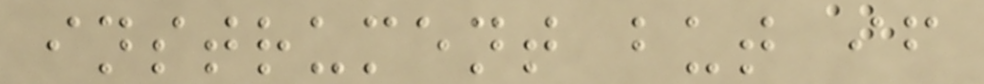instrument but if
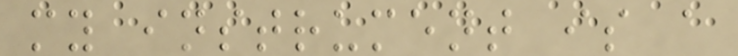my instrument is a
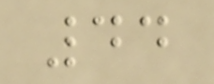44
